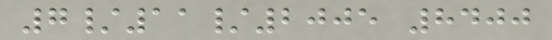7/11/2005 8400
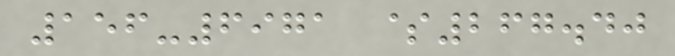156-6971 $267.40
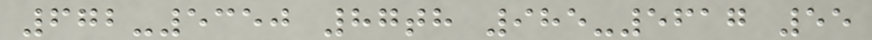672-5350 87th 985-5617 55
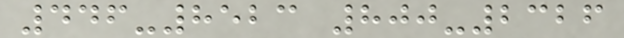446-8523 800-2326
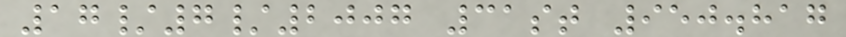17/7/2007 31st 950.817
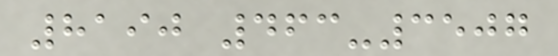8190 463-3507
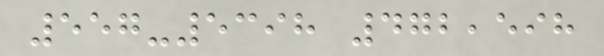557-5398 472,598
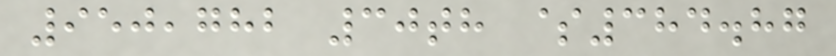950,782 30th $384.87
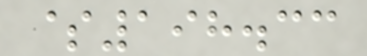$198.33
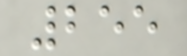255
